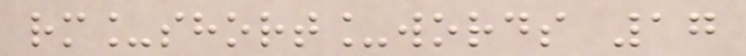rm_short_words 17
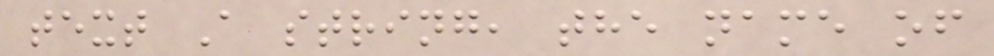text A string, the name of
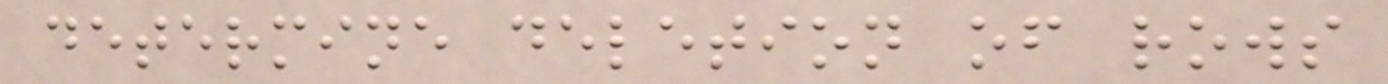determine deletion of rows
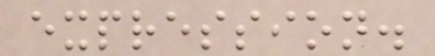expression.
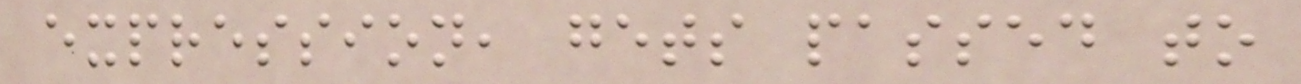expression, gets passed to
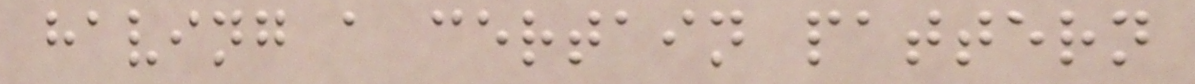having a certain pattern
